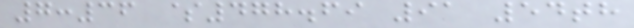7:36 $478.69 91 54th
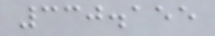330.155
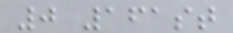0 161st
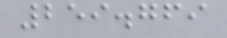259.769
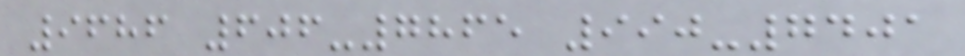9686 606-7865 990-7401
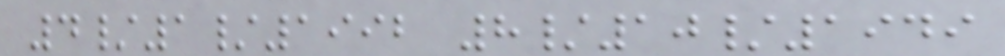4/1/1992 8/10/1949
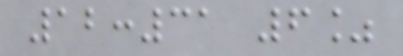12:31 6%
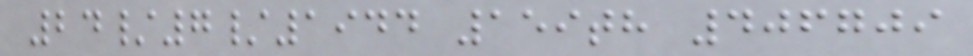24/7/1944 159th 406709
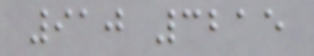910 3215
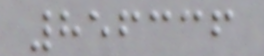856336
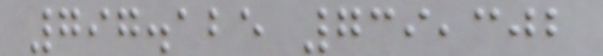797.125 739,302
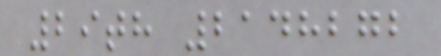29th 2148272
